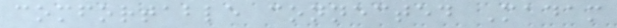comfortable connected Madam
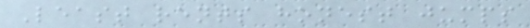Least rents honest jumps
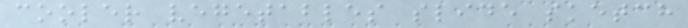cooler vegetables slide sketch
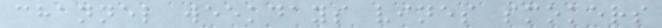channel weekdays vines smokers
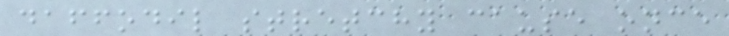daffodil stretchy cause once
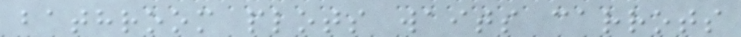bathroom plots waits carrots
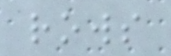rows
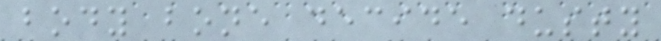body bone decide dusty
